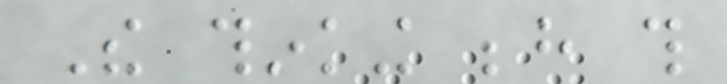The thinking behind this
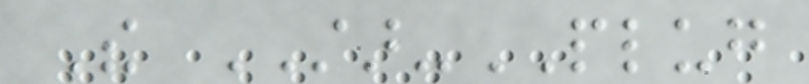The STAR-PLUG
